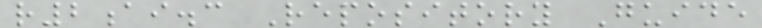r2ai.c Repository Guide
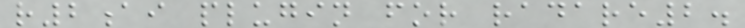r2ai plugin for radare2.
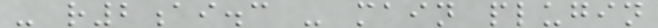- r2ai.c - main plugin
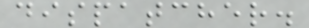dispatcher.
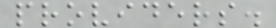providers.
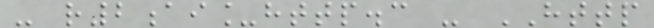- r2ai_http.c - HTTP
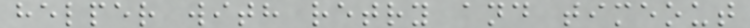helper with retry and timeout
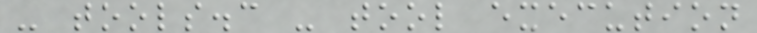- tools.c - tool execution
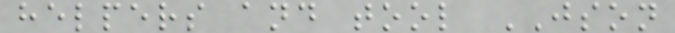helpers and tool JSON
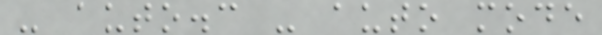- auto.c - auto mode
